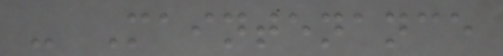- Maintenance
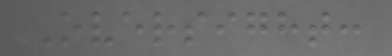Oversight:
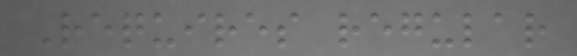Requires regular
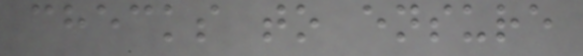checks to ensure
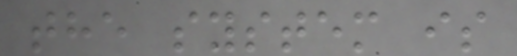the system is
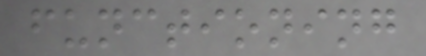functioning
